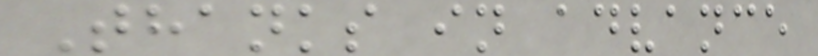Thanks in advance
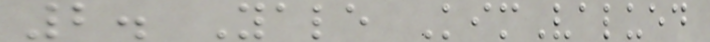2. Yale KimValued
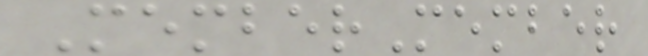MemberMember
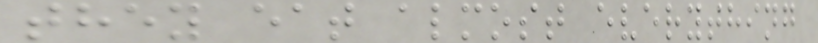they eat almost everything
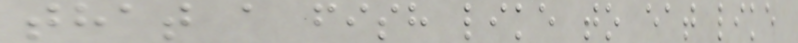that a fish like to eat like
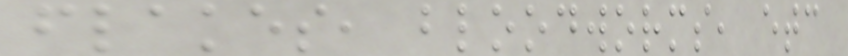flakes, bloodworms, etc
